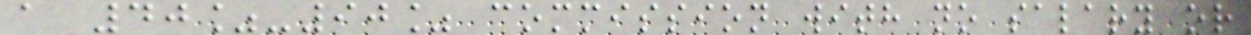a 40%-90% commission with no salary or
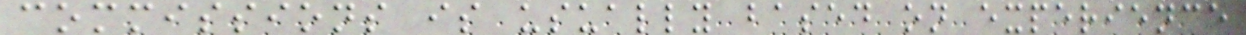commissions is usually based on experience
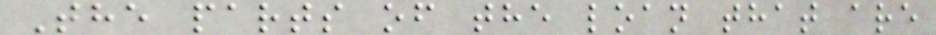The parts of the loan that are
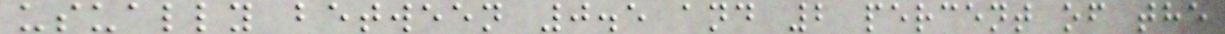usually between 0.5 and 2 percent of the
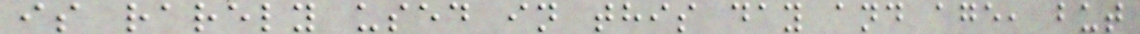is rarely used in this day and age, but
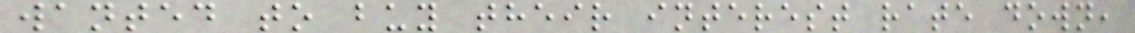wanted to buy their interest rate down,
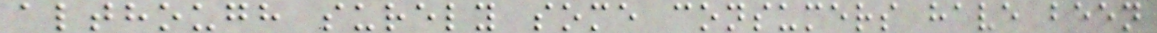although surely some consumers have been
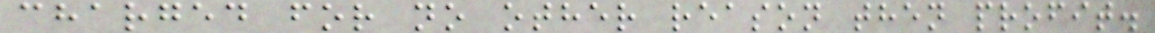charged for no other reason then profit.
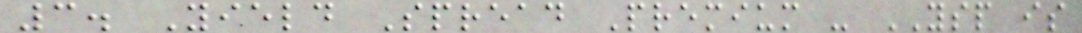3. Yield Spread Premium - YSP is
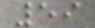59
